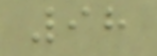98
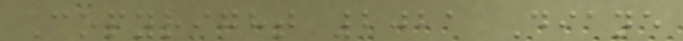Copyright 2021 Diane
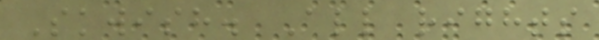Skwish. All rights
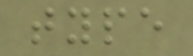type
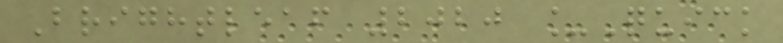Brightleaf 2020 _Quick
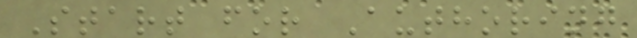Start for Authoring
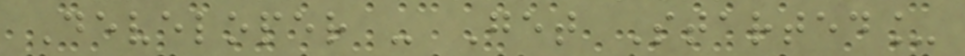Developer - Get Started_
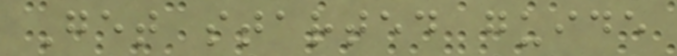Get started guide
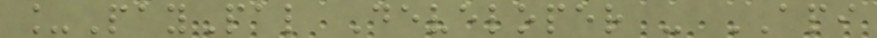_PayPal Developer - API
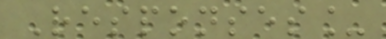Responses_
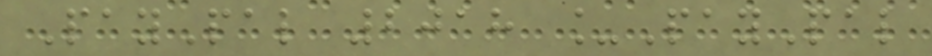PayPal 2018 _PayPal
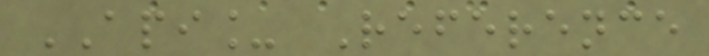API_ Reference
